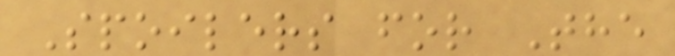Spoilers for The
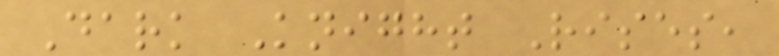Dark Knight Rises,
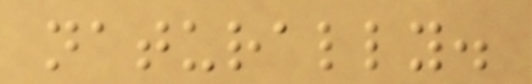naturally.
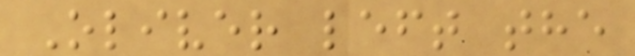Oliver left the
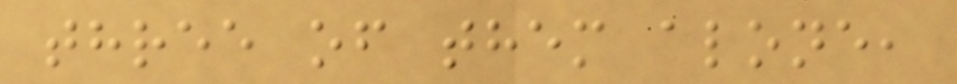three of them alone,
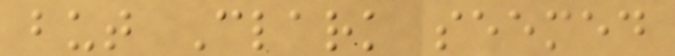but Clark seemed
